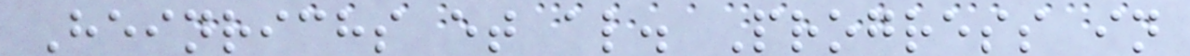Heinrichs et al. Progress in
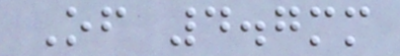Of 4.7mm
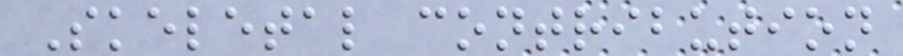Skeletal contribution
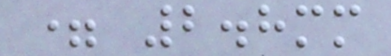= 2.8mm
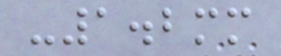-1.2mm
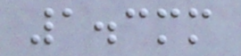1.3mm
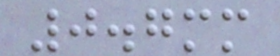0.7mm
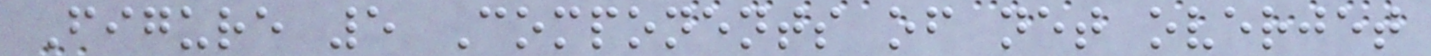Figure 5 Components of net overjet
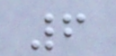6
